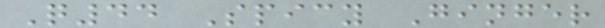Q44 Spicy Ginger
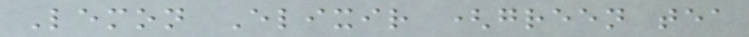Lemon Elixir (green tea
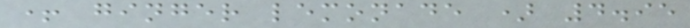+ ginger lemonade ) 4.95
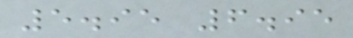5.95 6.95
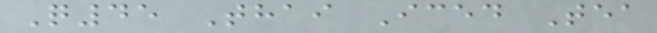Q45 Thai Iced Tea
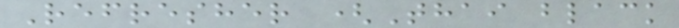Refresher (Thai black
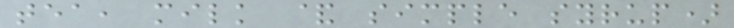tea, milk & simple syrup)
